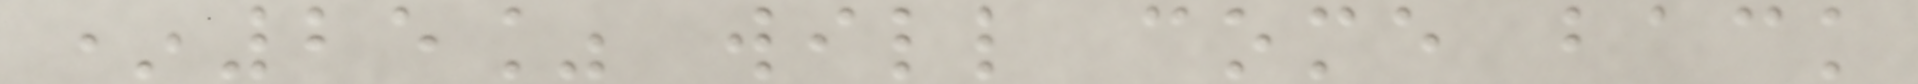*25% will come back
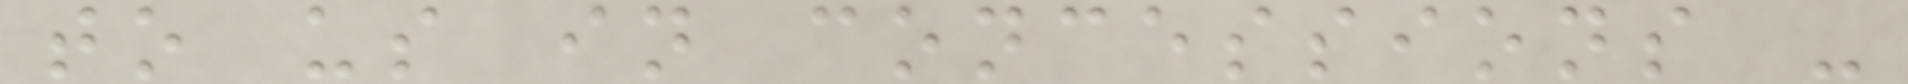to us in concessions -
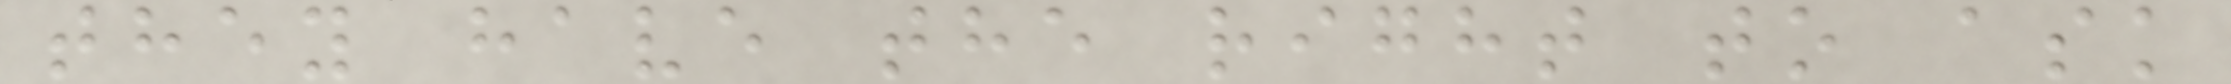they have the right to ask
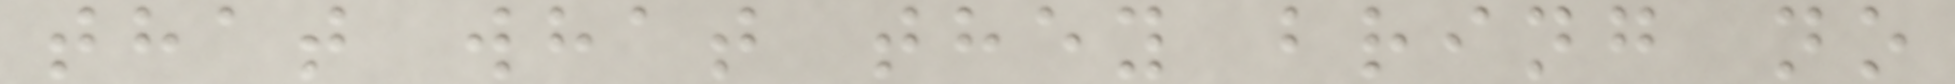that what they bring no
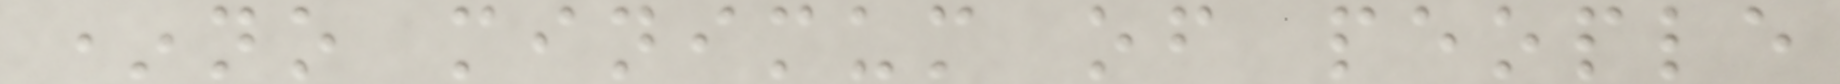*no minimum of people
